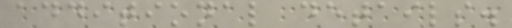additional details.
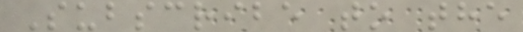Subscribe to the
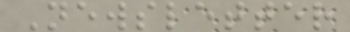Newsletter
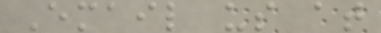Email us at
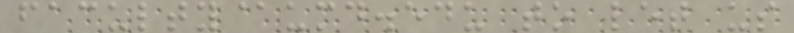faculty@umd.edu to let us
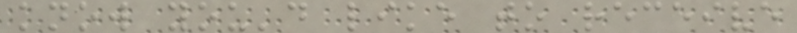know you'd like to receive
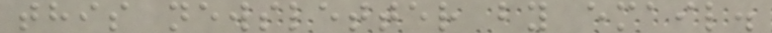this newsletter by email.
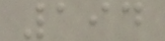194
